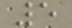5
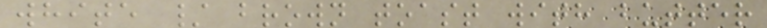white / brown toast with butter
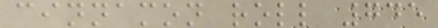cinnamon roll 745
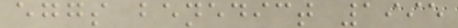eggs benedict 1995
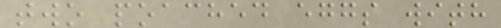two poached eggs with
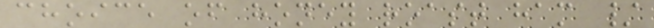choice of honey roast ham /
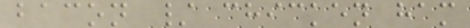bacon / chicken ham
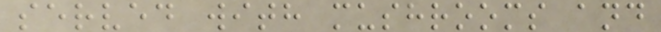served with mushrooms and
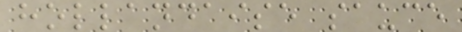hollandaise sauce
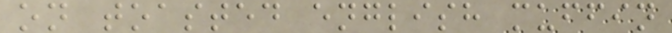on toasted english muffin
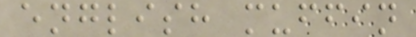english muffin
